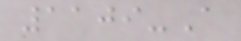1109-A
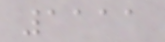1111
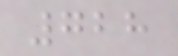728
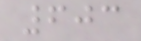603
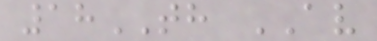18TH AV
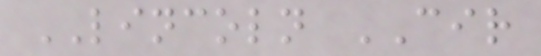LINCOLN CIR
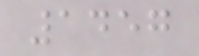1457
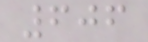606
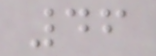46
